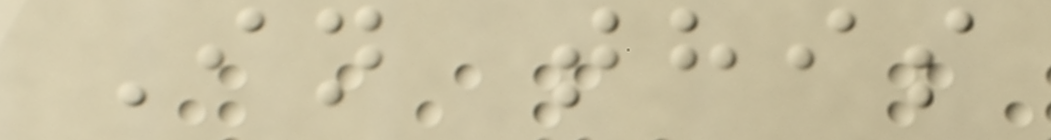In this
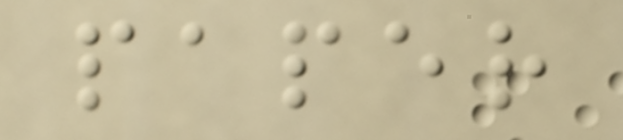paper
